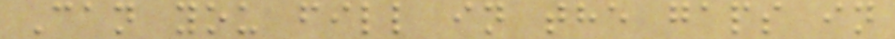Can you fill in the gaps in
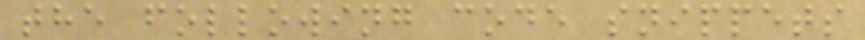the following code snippets
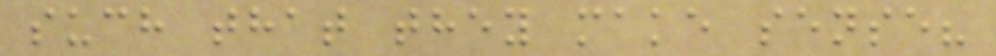such that they make sense?
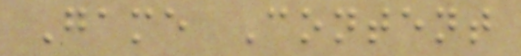Game Content
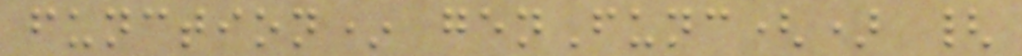function* genFunc() {
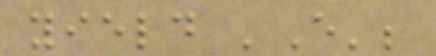yield 'E';
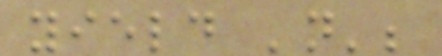yield 'n';
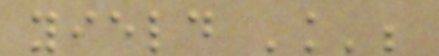yield 'k';
